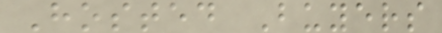Hosted Buyers
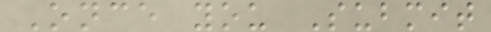Once you Submit
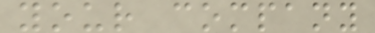your company
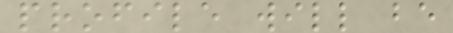profile will be
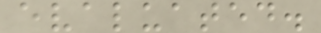evaluated.
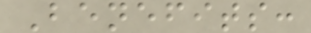Benefits:
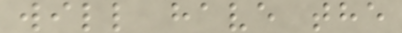will have the
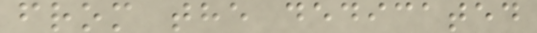from the dedicated
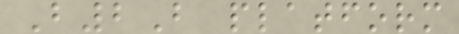B2B platform
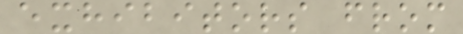exhibitors from
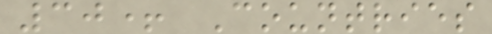30+ Countries
